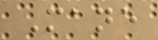Mane
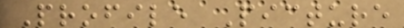Profile Picture
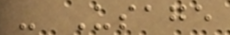- Usage
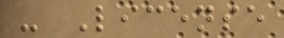- License
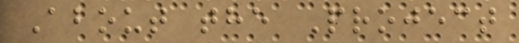About the Project
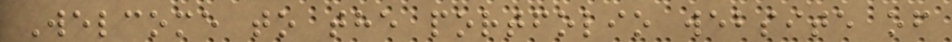Welcome to the portfolio website of
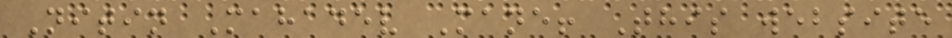Nitin Mahadev Mane! This website
